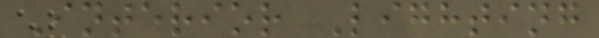Interior Lighting
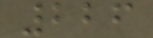226
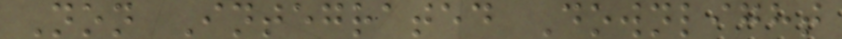Non Integrated Downlight
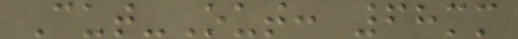Cut-Out: 68mm
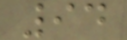94
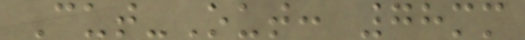Cut-Out: 78mm
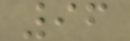96
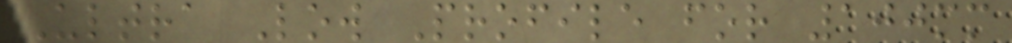Ultra Low Profile for 100mm
